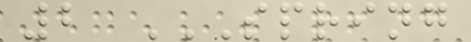2 SPRING
